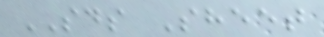SDS Sheet
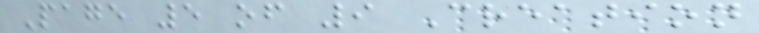Page 5 of 9 Creation
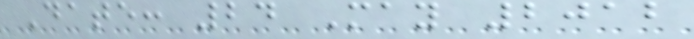Date: 24 May 2012
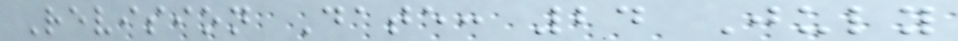Revision Date: 24 July
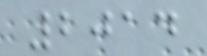2014
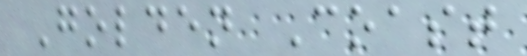Golden Coast
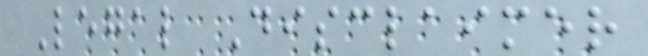Legal Disclaimer
